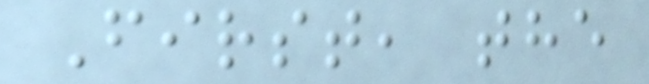First, the
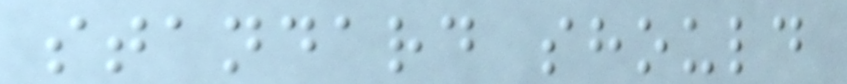standard should
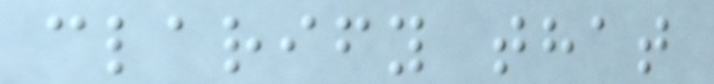clarify that
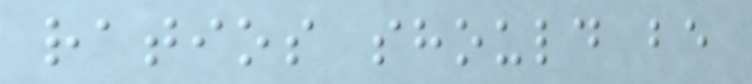ratios should be
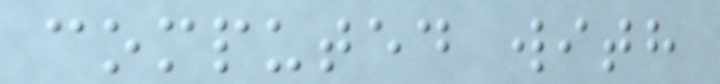computed with
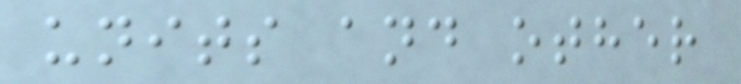units and other
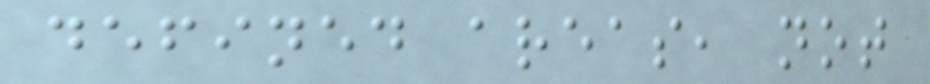defined areas, not
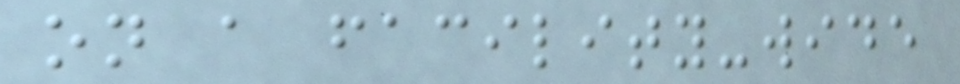on a facility-wide
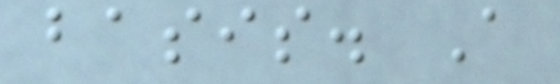basis. A
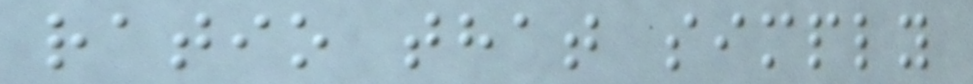ratio that simply
